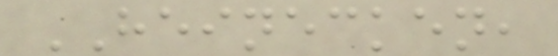HEINECKEN,
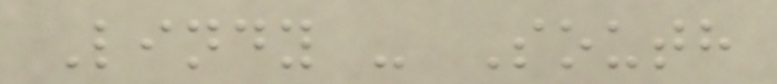Lindy - South
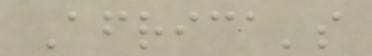Africa's
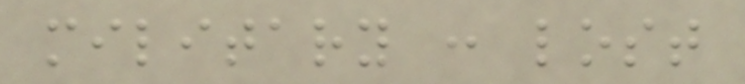military : lost
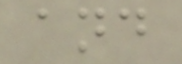and
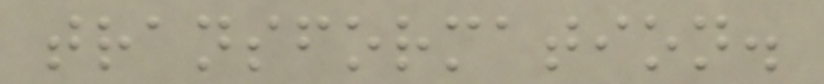transformation.
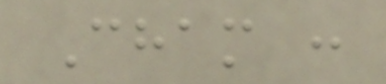Cham :
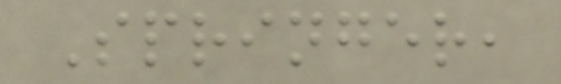Springer,
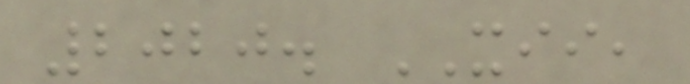2020. XII,
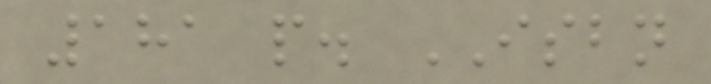181 p. ISBN
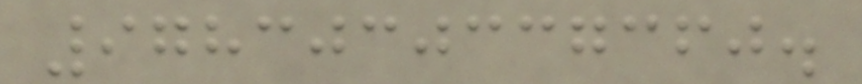9783030337360.
